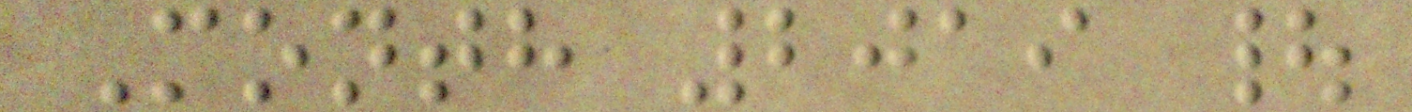Month 2019 |
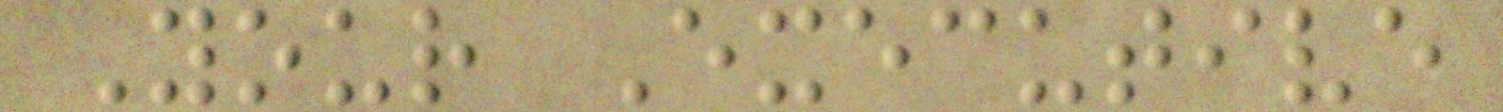Your Executive
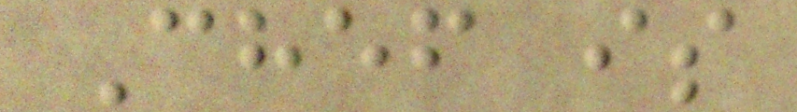Chef is
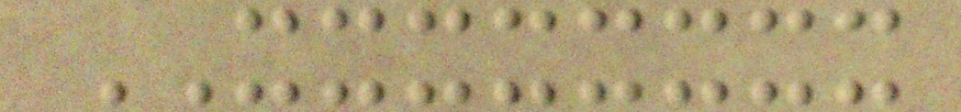XXXXXXXX
